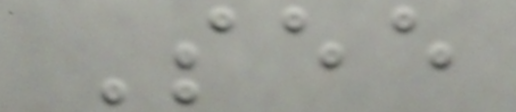See
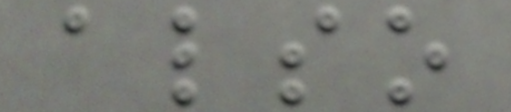also
